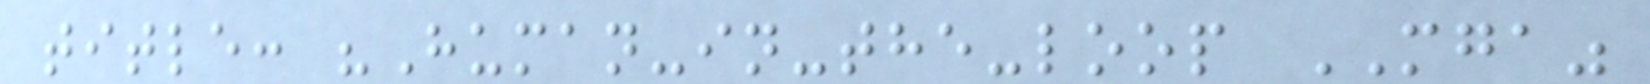title: "Human-in-the-loop MGA"
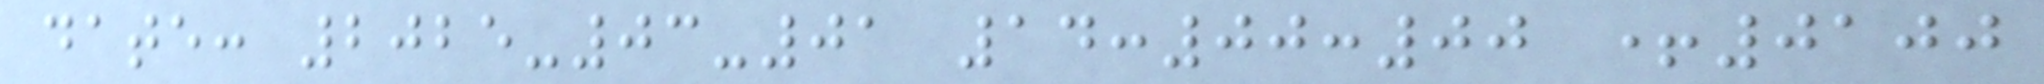date: 2025-03-01 14:00:00 +0100
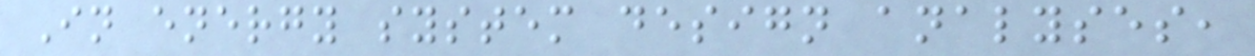In energy system design analyses,
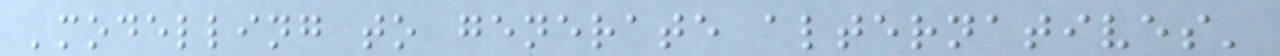'modelling to generate alternatives'
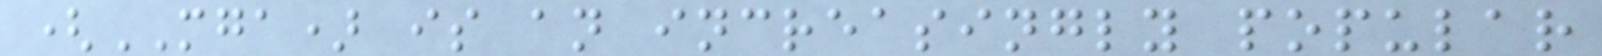(MGA) is an increasingly popular
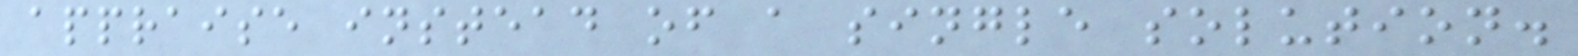appraise instead of a single solution.
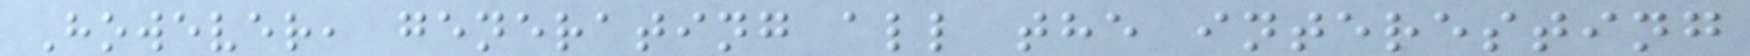However, generating all the interesting
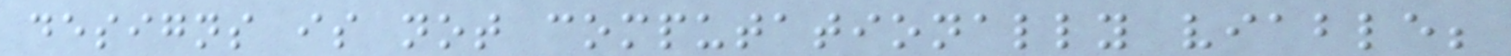designs is not computationally viable;
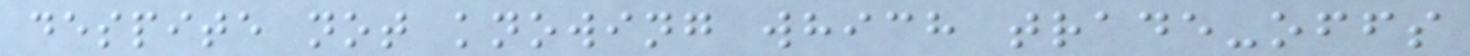despite not knowing which trade-offs
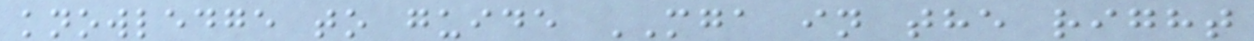knowledge to guide MGA in the right
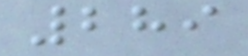289
